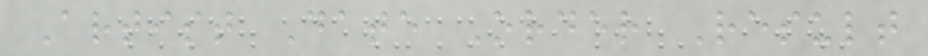Artist Date Order Result
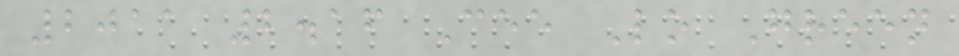2011 2.16 Cee Lo Green
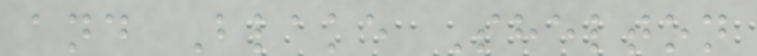and Blake Shelton
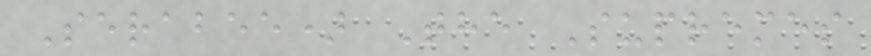Serabee) The Supremes
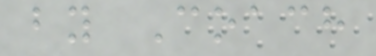by Coach
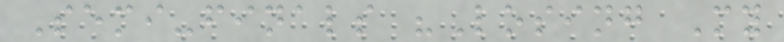Semi-finals "Losing My
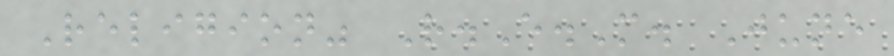Religion" R.E.M. June
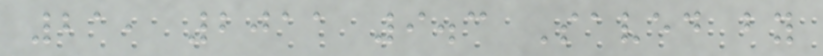21, 2011 9.3 Saved by
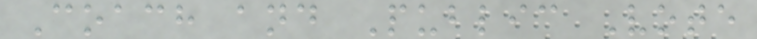Coach and Public Vote
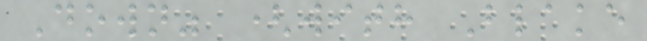Down" (with Blake
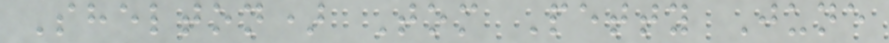Shelton) Tom Petty June
